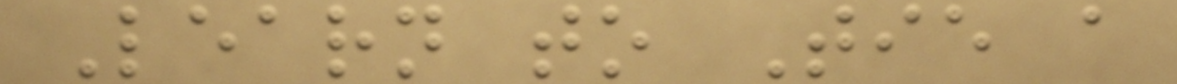Learn to Tie a
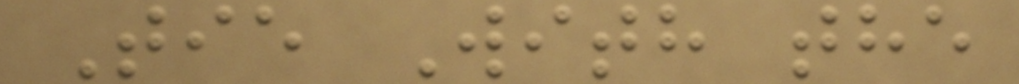Tie With the
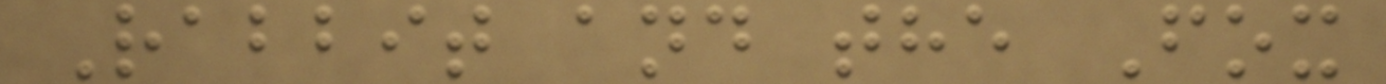Rabbit and the Fox
